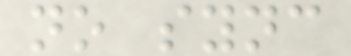no sync
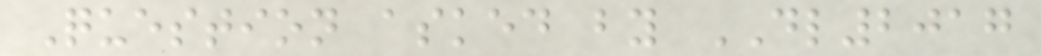Question asked by DL2017
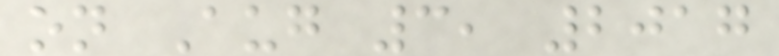on Aug 3, 2017
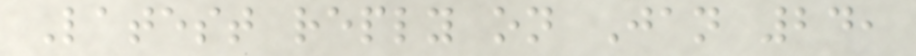Latest reply on Jan 24,
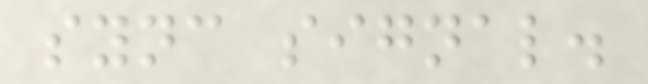sync signal.
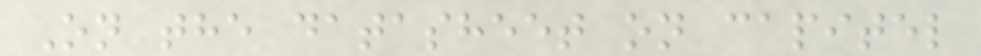On the datasheet on capitel
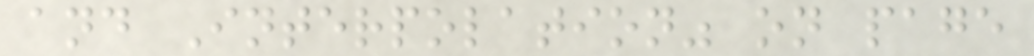and Interpolation" on page
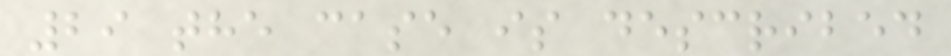29 the case is described
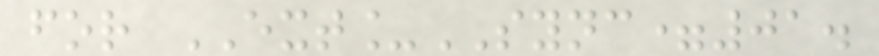for EXT_SYNC=01.
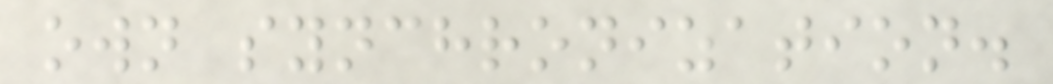own synchronization.
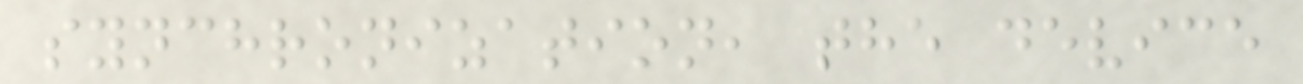synchronization, the device
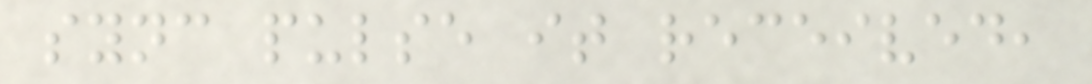sync pulse it received,
